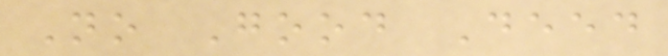No Good Deed
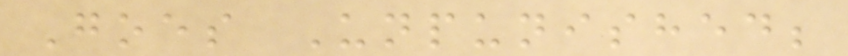Goes Unpunished;
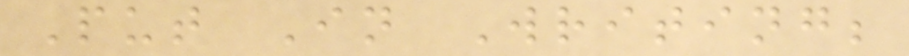Put In Writing;
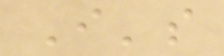I's
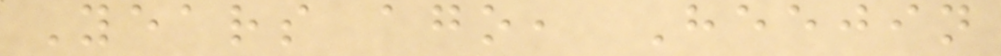Years ago, Heejin
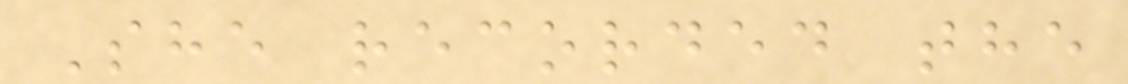She recorded the
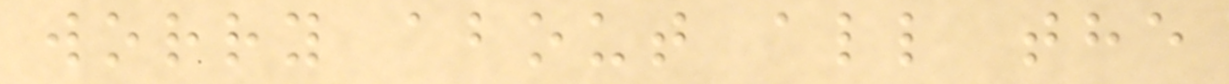worry about all the
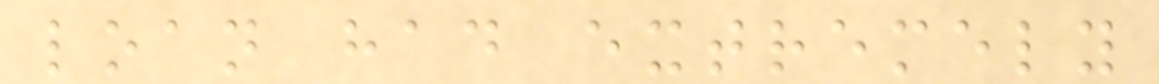loan had extremely
